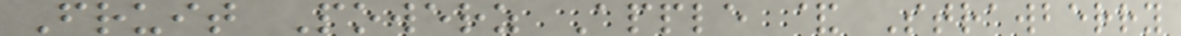Fruit Powerz Apple & Strawberry
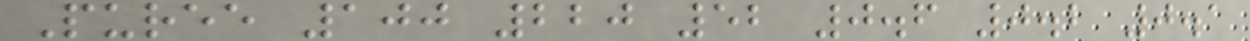Puree 100 220 52 0.6 0.2 0.1
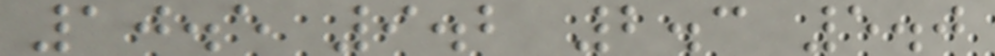10.5 9.2 2.3 5.0
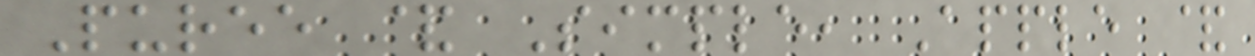Puree & Simple, Apple &
